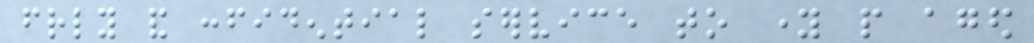friendly and confidential service to young people aged
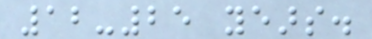12-25 years.
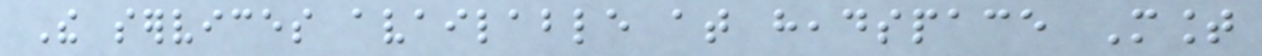The services available at headspace Mount
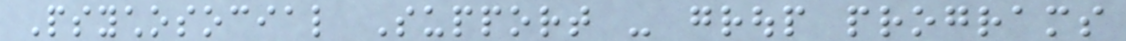Psychosocial Support - group programs
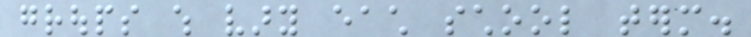groups which vary each school term.
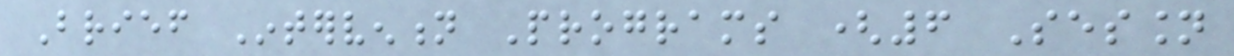Brief Intervention Programs (6 Session
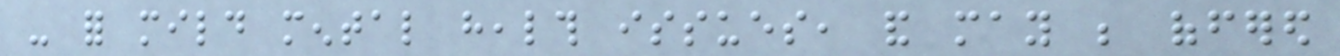- for mild mental health issues, and may be offered
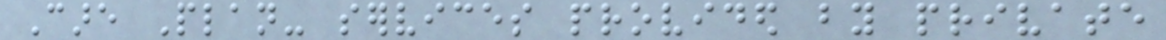Care Plan- services provided by private
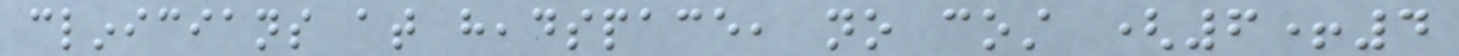clinicians at headspace, no cost (6+4
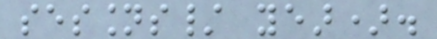sessions/ year).
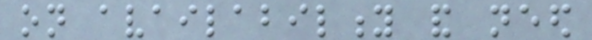on availability and need
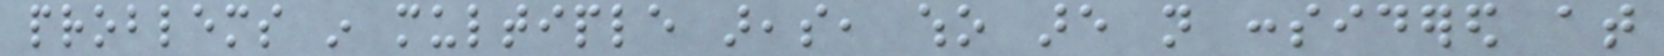problems in multiple areas, who are not considered at
